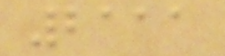2111
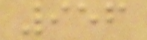956
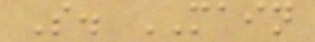S. MAIN
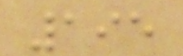195
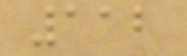112
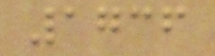1736
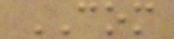COM
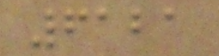6121
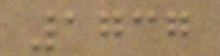1737
